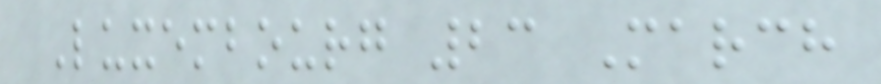Luxembourg 23 March
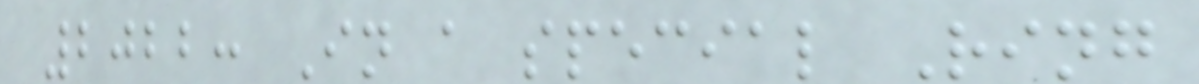2022: In a special Ring
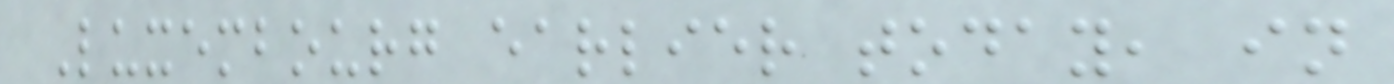Luxembourg earlier today, in
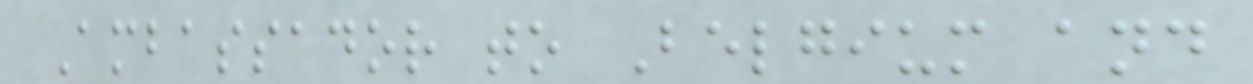Ambassador to Belgium and
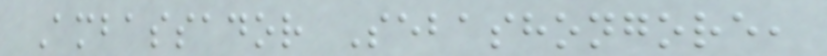Ambassador Sebashongore,
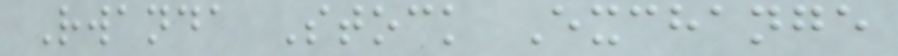Rwanda Stock Exchange
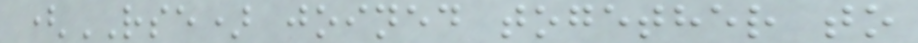(RSE) joined together to
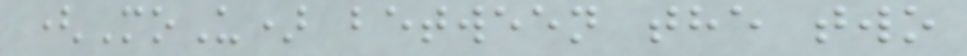(MoU) between the two
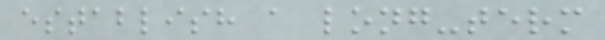establish a long-term
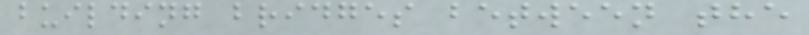building bridges between the
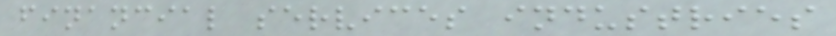financial services industries
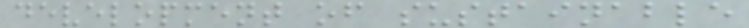development of sustainable
